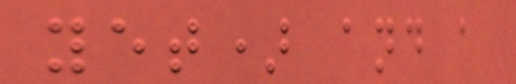yet) and a
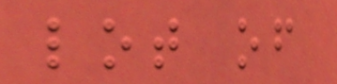lot of
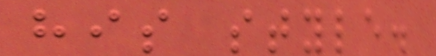his style.
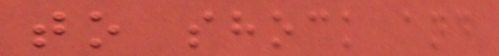to shock and
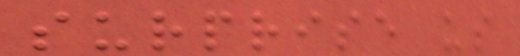surprise us
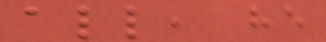all, he
